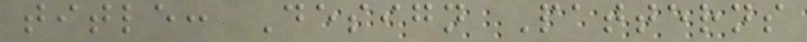title: Design Patterns
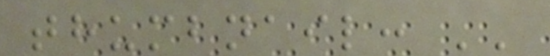thumbnail: ''
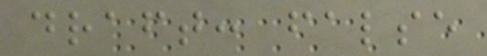draft: false
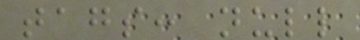tags: null
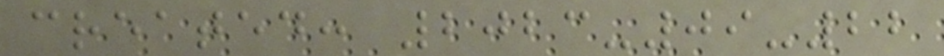created: 2023-09-22
